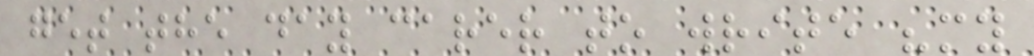get the day carer to write "my
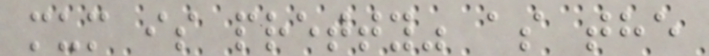mum is pretty" as the
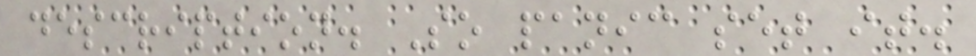description. So panic set it.
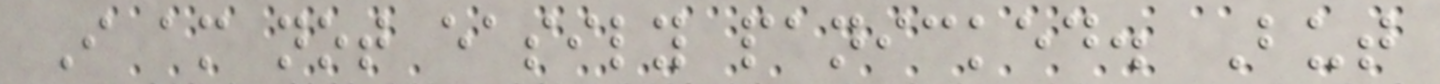I am not easily panicked. But
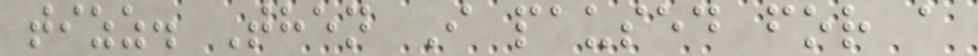tizz. Then I paused for a
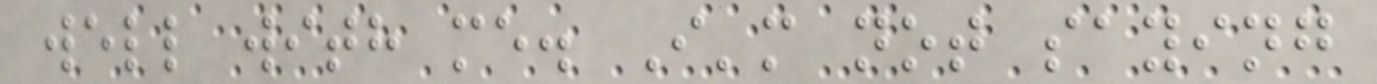well with me. I'm not saying
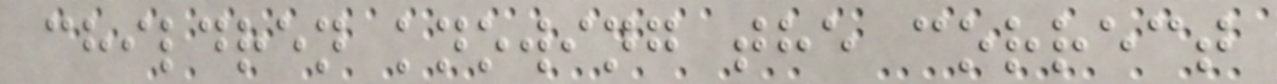children knowing the correct
